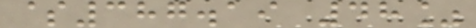$387.19 48%
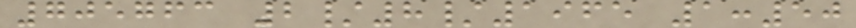705763 2/8/1965 1:50
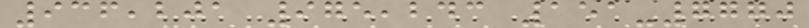936,201 975,243 151-7770
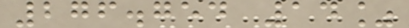276.754 14%
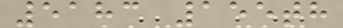5183 155th
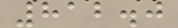812.0
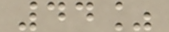44%
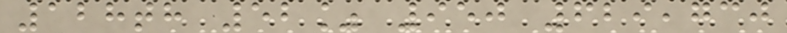128th 52% 950 629,730
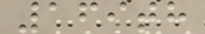169th
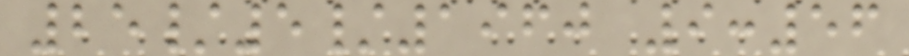25/5/1960 9:56
